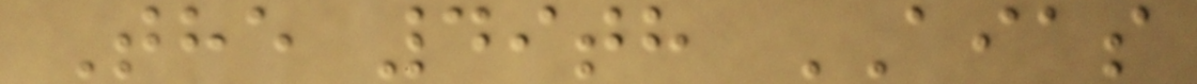The 49th AIAS
